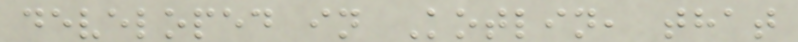developed in Kotlin, that
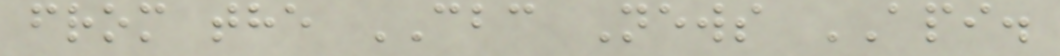from the CBC News API.
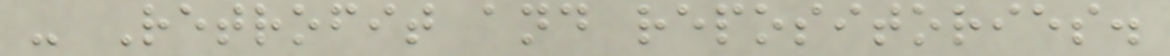- Retrofit and repositories.
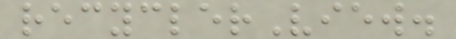recyclerView.
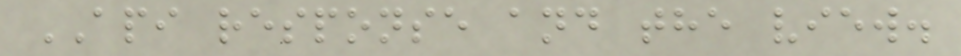API response and the view.
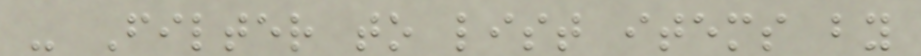- Filter to list items by
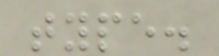type.
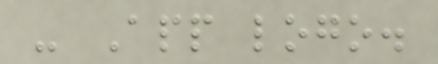- App logo.
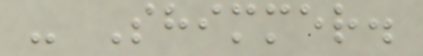- Shimmer.
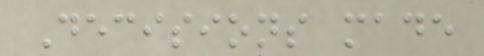Decisions made
